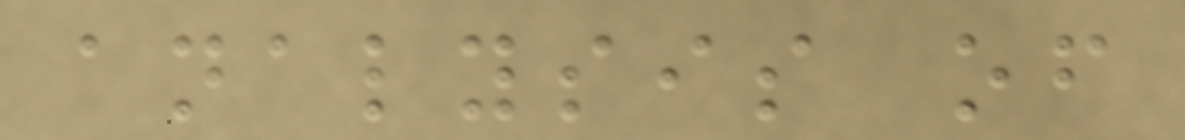analysis of
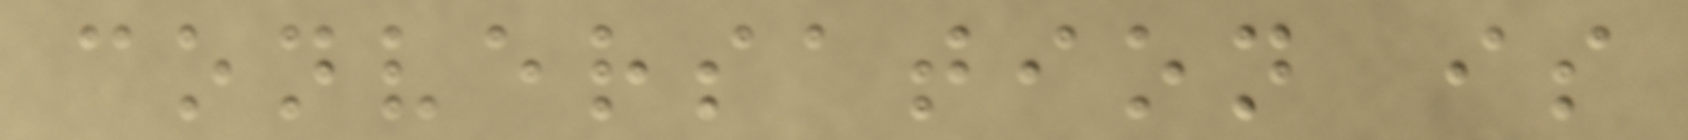conversation is
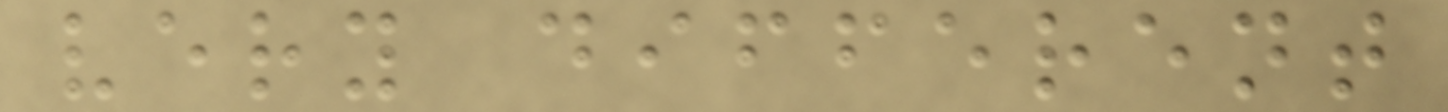very different
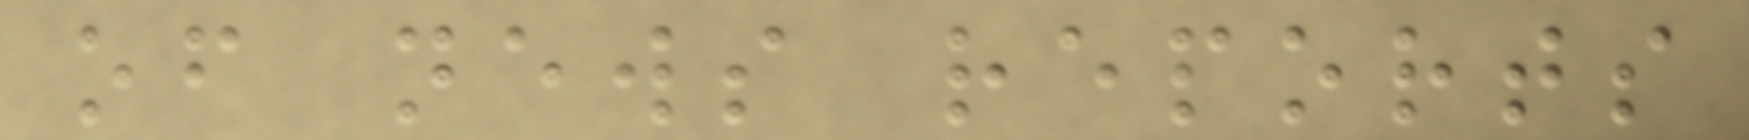of news reports
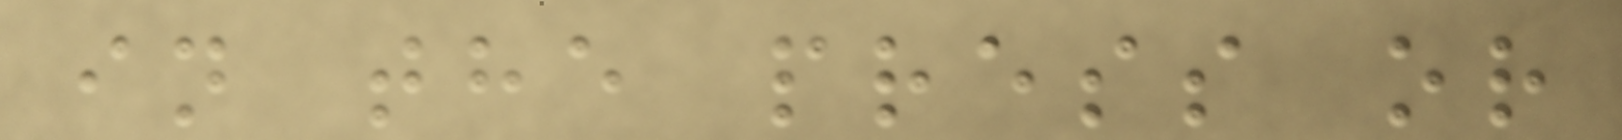in the press or
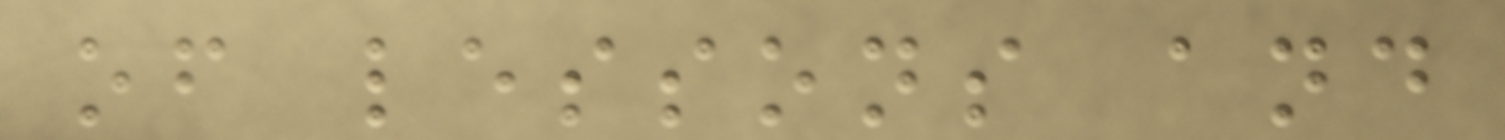of lessons and
